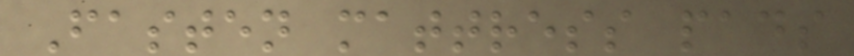Fasten mattress pads
